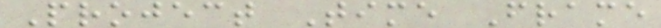Project Time Frame
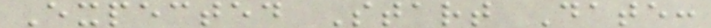Expected Start Date:
